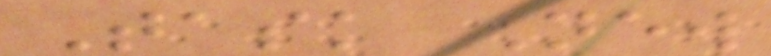Task New
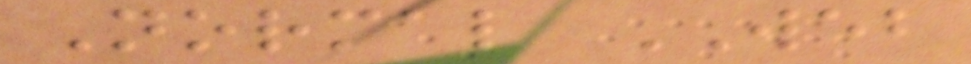Normal WEB
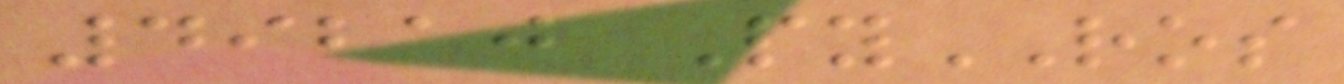49210 PyROS
